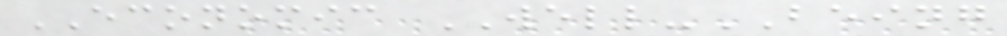ECONOMIC WELL-BEING
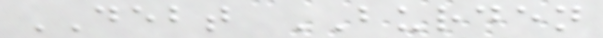DEBT BURDEN
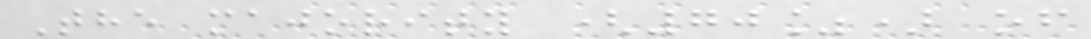The majority (70%) of
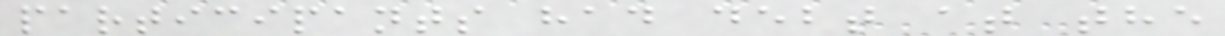participants had debt at the
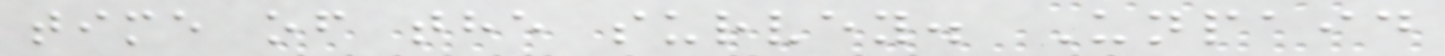time of the survey. Unpaid
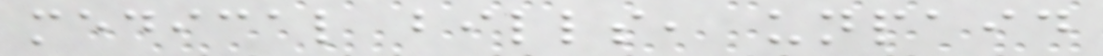medical bills, unpaid
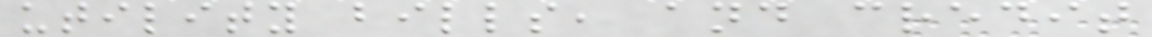utility bills, and credit
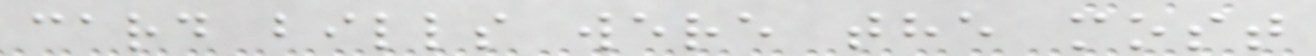card bills were the most
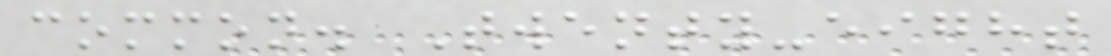common. Twenty-eight
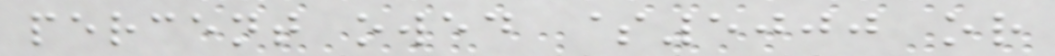percent owed $5000 or
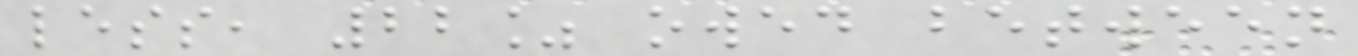less, 22% owed between
